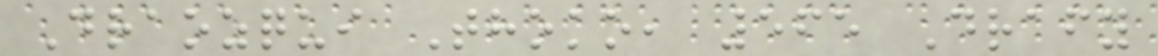Draozqui Thoko, 565 Drafy
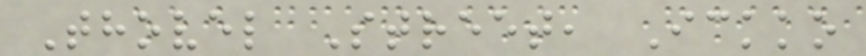Thovel Street, Ickko
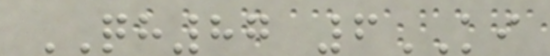QH87 6KI
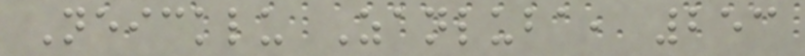Neicklu Zanluba, 253
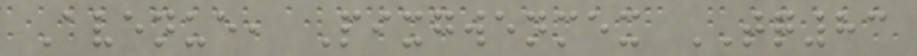Avenue, Pixgwenmex TQ83
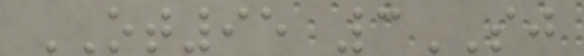OT95 3SJ
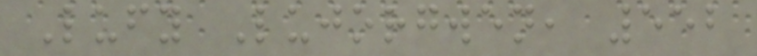Lufy Lujorgwen, 552
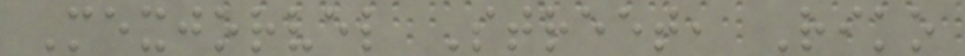Mexjorvel Street, Riko
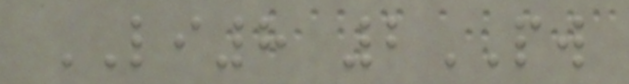LI8 2PW
